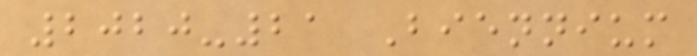2020-21 Biennium
